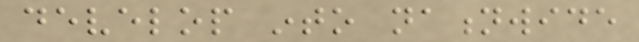develop into nationwide
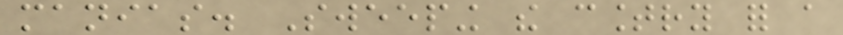manias. Sweeping the country for a
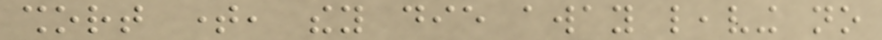short time, they die away leaving no
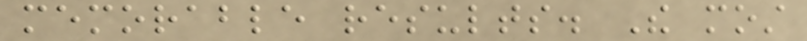memorable results. The most
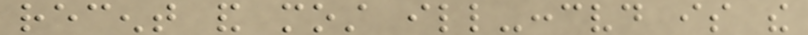recent and most ill-conceived is the
